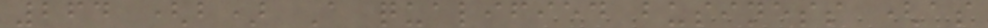264 (b) A qualified business (as
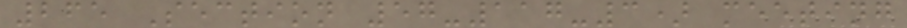265 Section 57-117-3) meeting
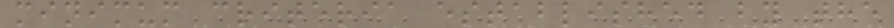minimum criteria established by the
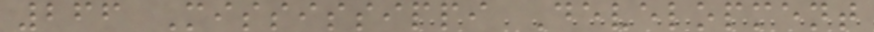266 Mississippi Development
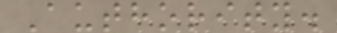Authority.
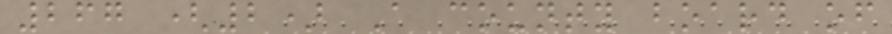267 (2) A county board of
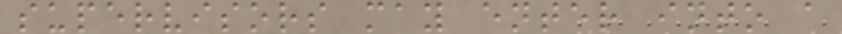supervisors may enter into a
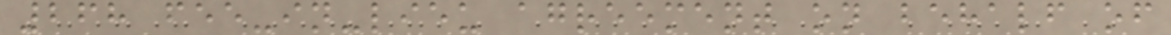268 fee-in-lieu agreement on behalf of
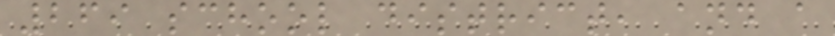269 school district, and a
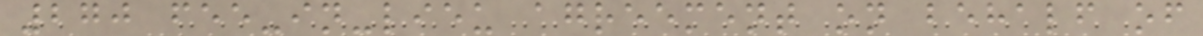270 fee-in-lieu agreement on behalf of
